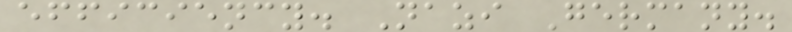efficiency. Nazi Germany.
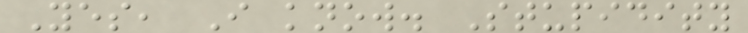Yes, I know. Stupidity
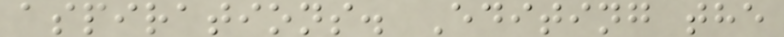aspirations. Editing the
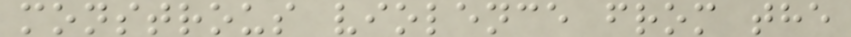monstrous violence from the
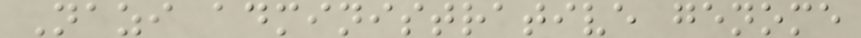Nazi administrative genome
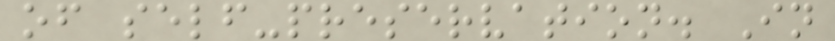of self-preservation. In
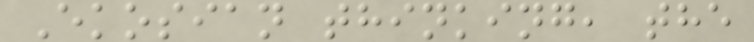Ekosian thinking, the
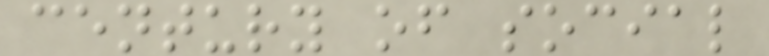century of social
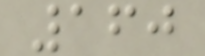160
